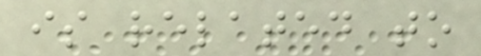is related to
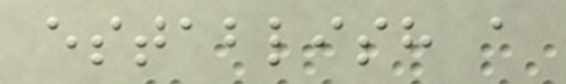establish a
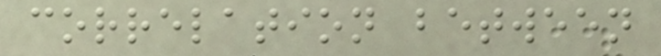correlation between
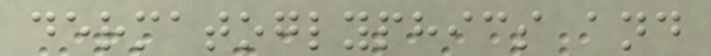dermatoglyphics and
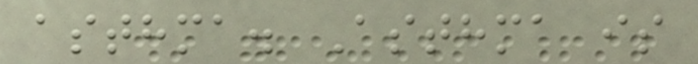asthma. Asthma is
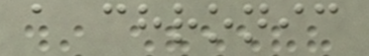a chronic
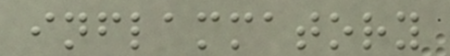inflammatory
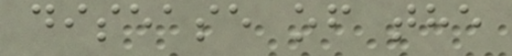disease of the
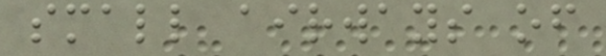small airways of
